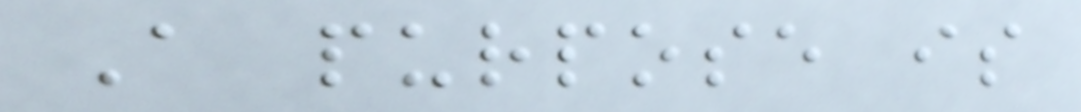A purpose is
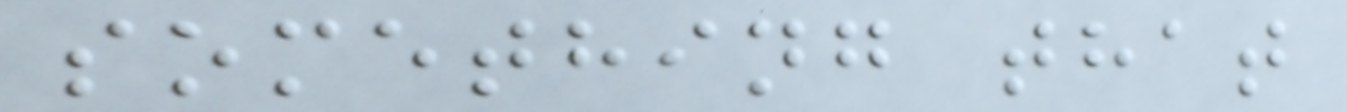something that
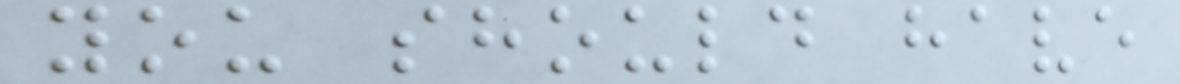you should have
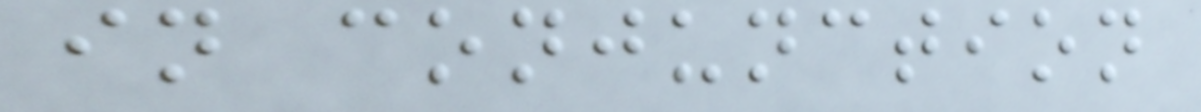in conjunction
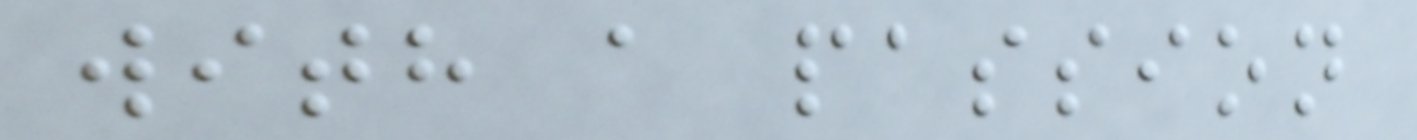with a passion
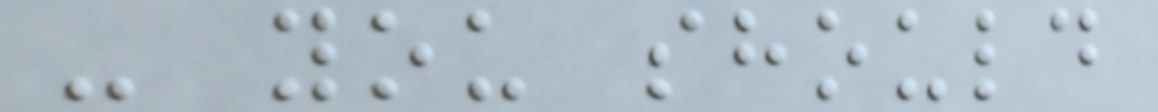- you should
